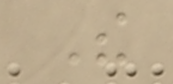The
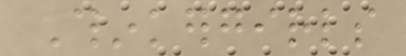Thinkergirls
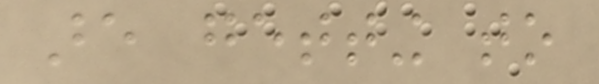are getting to
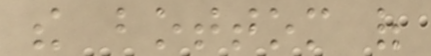the bottom of
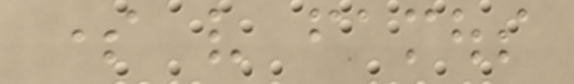some very famous
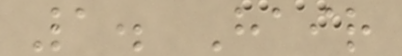1. Hair
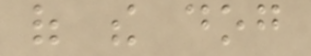of the dog
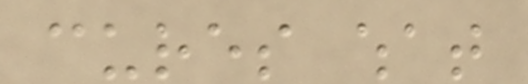cures what
